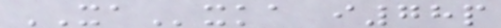XAxka i78p
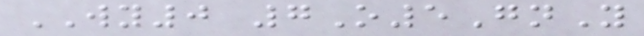WY0 7O5GnY
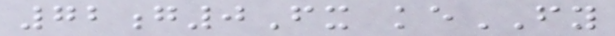72g0Fx keFY
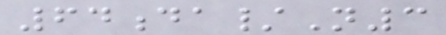64da/N3
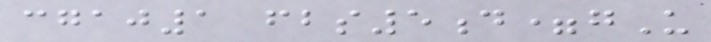cgaj1 fbs5d=gU
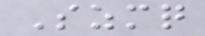Szmq
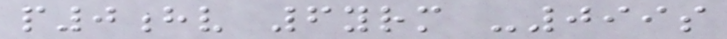p0hv 6yrm -099s
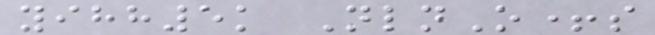yihh5k NlnO+s
